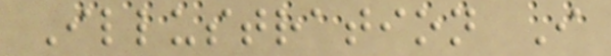Illustration I
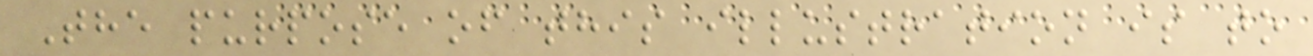The purpose of this illustration is to
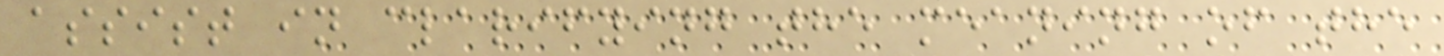assist in clarifying the meaning of the
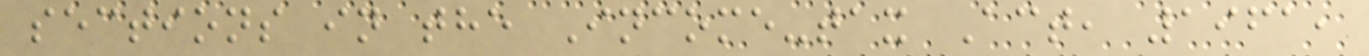sections in the Income-tax Act, 1961,
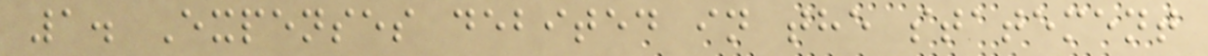1. Expenses debited in the statement
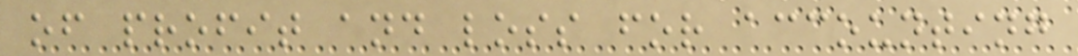of profit and loss for accounting
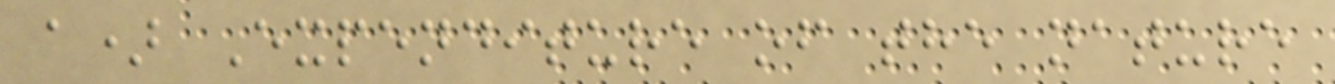a) Expenditure of the nature
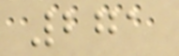271
